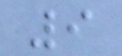9
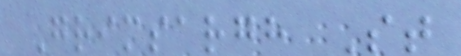Grimsargh St
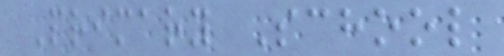Primary School
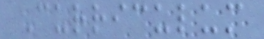Curriculum
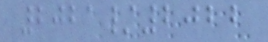2021/2022
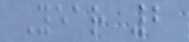Year 2
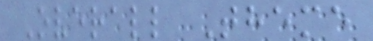Overall Theme
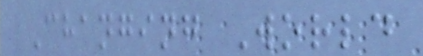Changing World
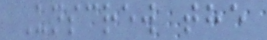Unscrew the
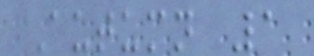Autumn 1
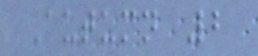Autumn 2
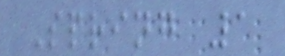Spring 1
